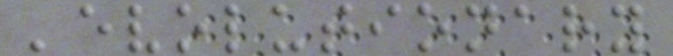'evolutionary
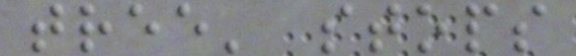tree' stops
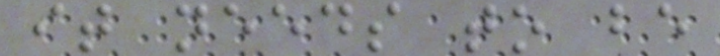it needs to be
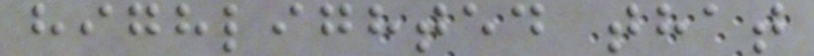highlighted that
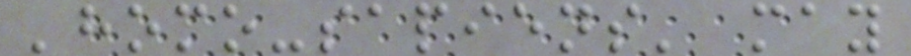'homo-sapiens' may
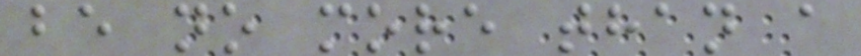be no more than a
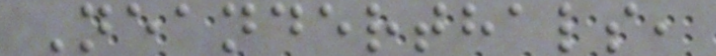Neanderthals,
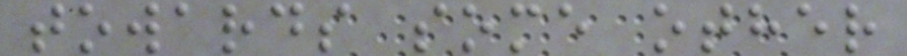towards some other
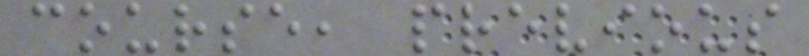course, previous
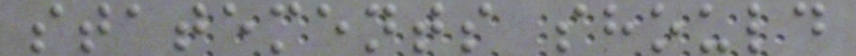statements should
